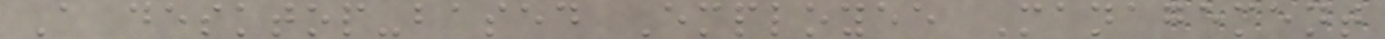A desktop-based Employee Management
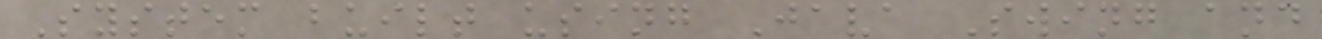System built using Java Swing and
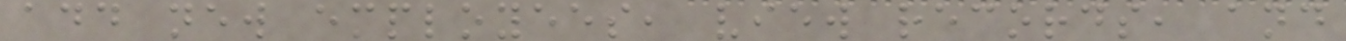add new employees, view records, and
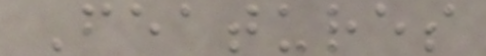Features
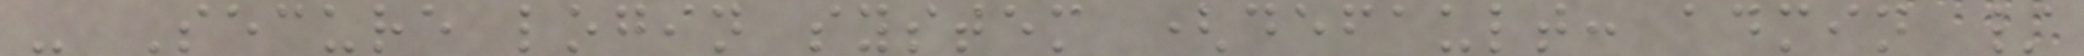- Secure login system (default: admin /
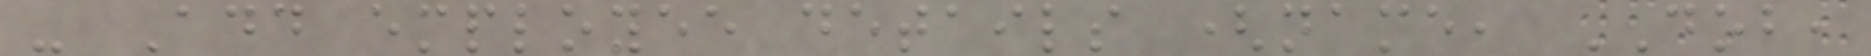- Add employee details (name, DOB,
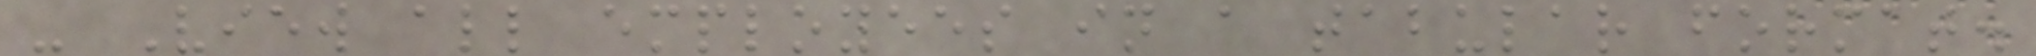- View all employees in a tabular format.
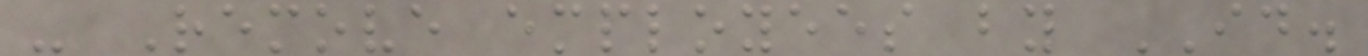- Remove employees by ID.
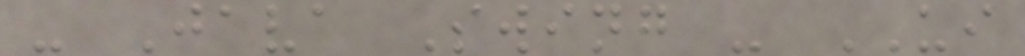- Java Swing - UI
